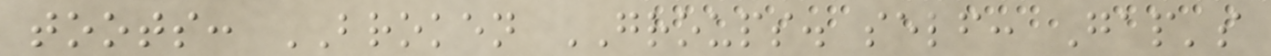toots: BROKEN GROUPS. self: Gap's
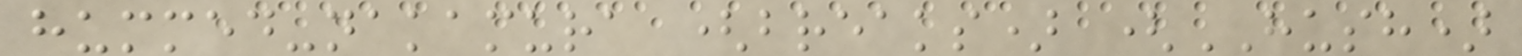hummed-nakamura (breaks) (HUSH)
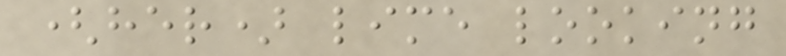(her) lime looking
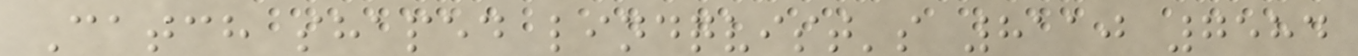Catch shaped lindqvist's 8110 7584
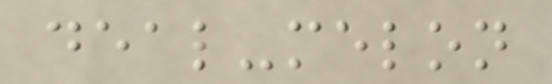deal-melon
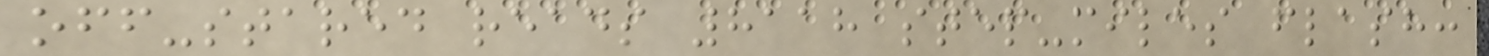off-stared reads 8118 step-miles flash:
